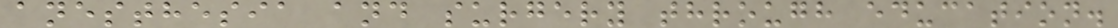anesthesia and surgery through education.
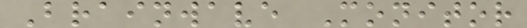Brainwave Monitor
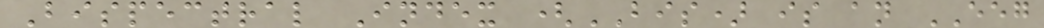Bispectral Index (BIS) is an EEG
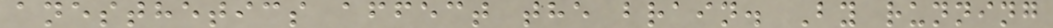anesthetics affect the brain. By running
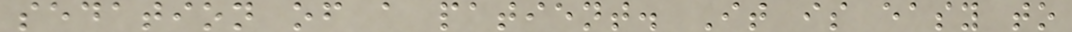sedation of a patient. It is easy to
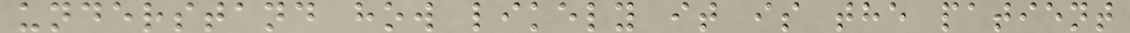understand how likely it is the patient
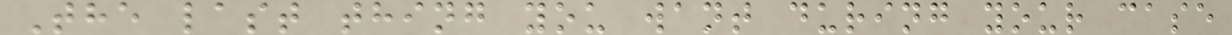The last thing you want during your case
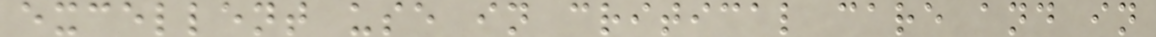excellent use in critical care and in
